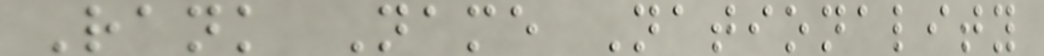Rank Name Nationality
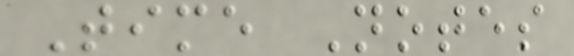Time Notes
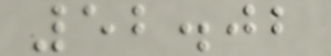52.02
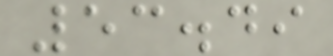53.49
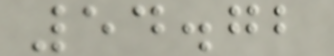54.72
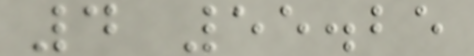4 55.25
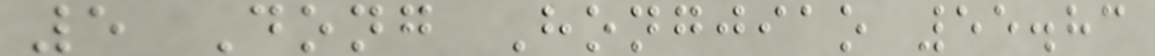5 Dong Hongjiao 55.83
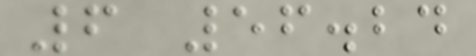6 56.24
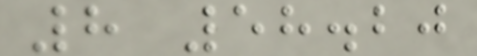8 58.20
